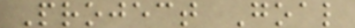Project Goal
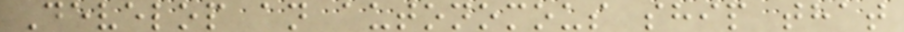Develop an autonomous ship that
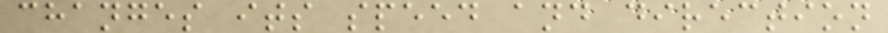changes its speed and direction
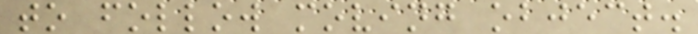to follow moving object.
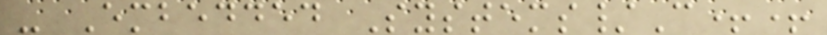- Embedded Systems/C++
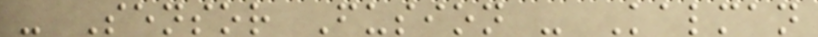- Sensor Fusion - Kalman
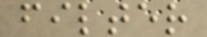filter
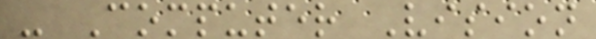- Computer Vision
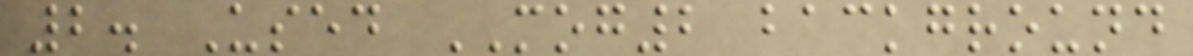2. Used MOG2 background
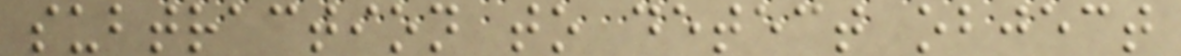subtraction to detect object
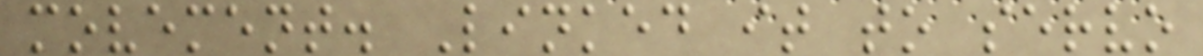movement. Linked it to servo
